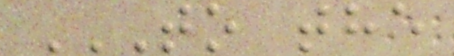TO THE
